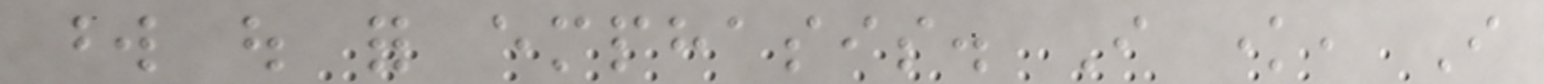word out for emphasis. I know, I
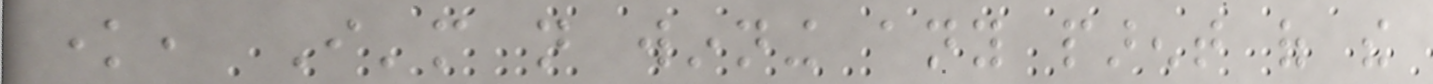know, I'm not winning any parent of the
